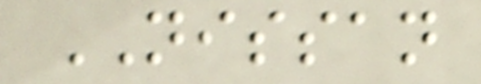NISSAN
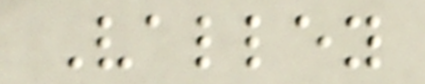Valley
